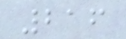216
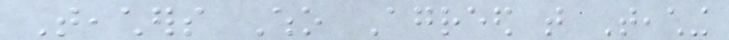Teachers Who Agreed that Teaching
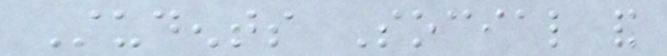Students Social and
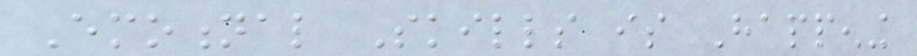Emotional Skills is Happening
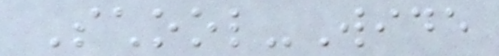School-Wide
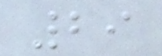29
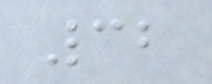32
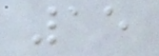15
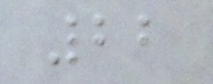22
